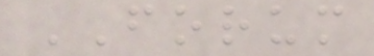FORUM
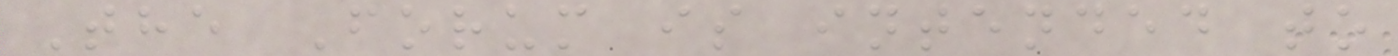The Forum is intended to
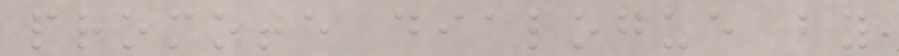promote dialogue by
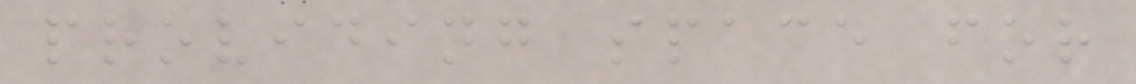providing space for
